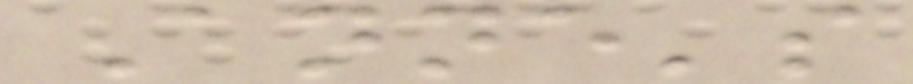Anne's
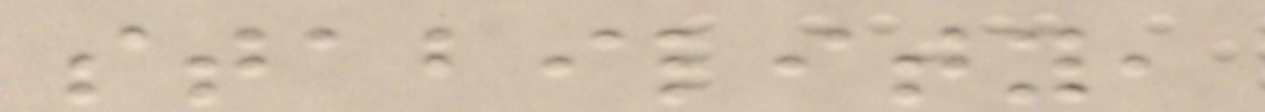stability,
